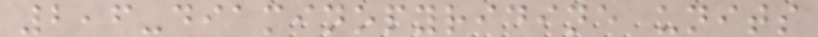2,6-diaminopyridine units
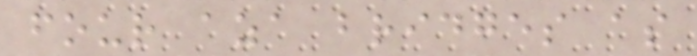four aza bridges as
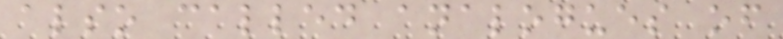also called analogues of
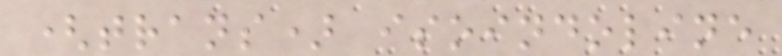(trans) isoindoline
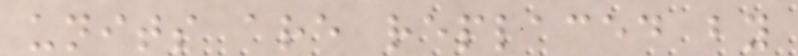units are replaced by
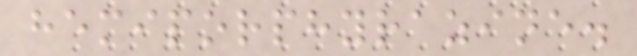hemiporphyrazine.
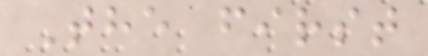The first
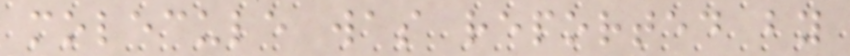molecule was reported by
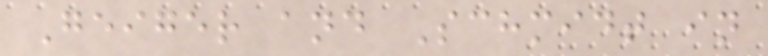Geiger and Schmidt in
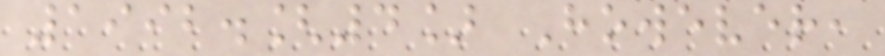1992.[4] However,
